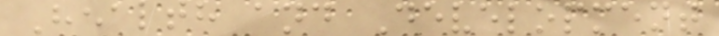Health and Development
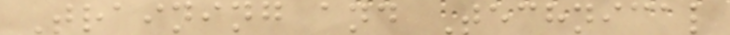Training and Technical
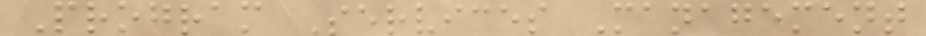Program Services Management
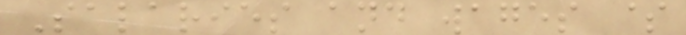Salaries and wages $
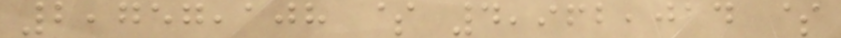2,757,108 $ 4,962,014 $
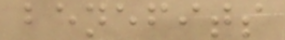benefits
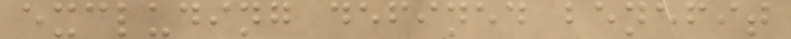excluding defined benefit
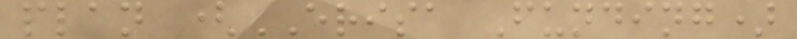plan (ERISA Funding)
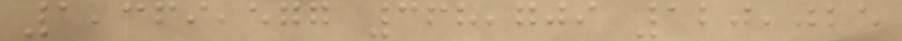1,369,577 368,709 120,025
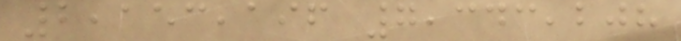2,153,196 7,343,208
